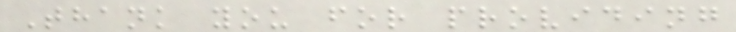Thank you for providing
